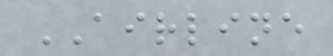AIRLINE
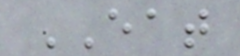EAT
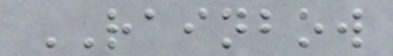RAINBOW
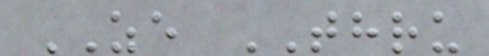ZE THRU
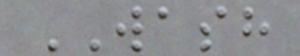WASH
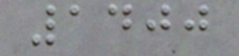1400
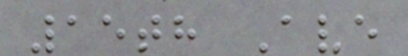15th Ave
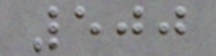500
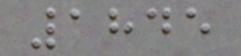1845
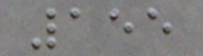155
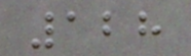128
